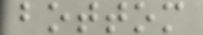bottom
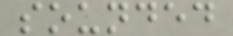sounded
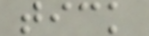tick
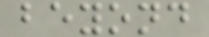beyond
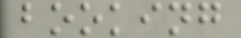booking
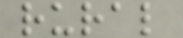rural
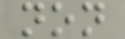non
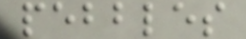pebbles
